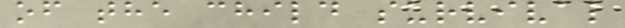of the child survival
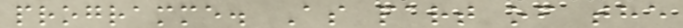programme. As part of the
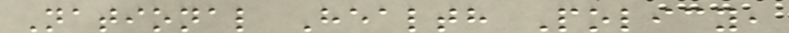National Health Policy,
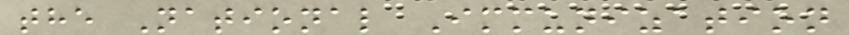the National Immunization
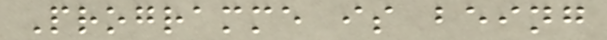Programme is being
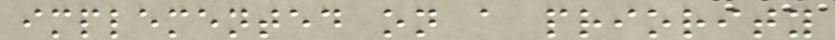implemented on a priority
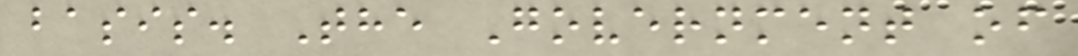basis. The Government of
